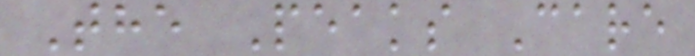The Peaks Care
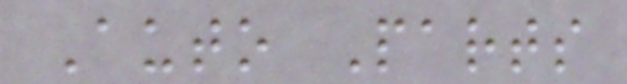Auto Parts
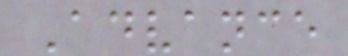Advance
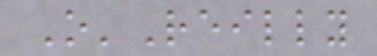O'Reilly
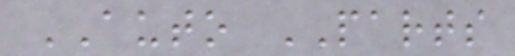AUTO PARTS
